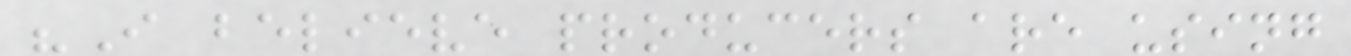"I believe producers are using
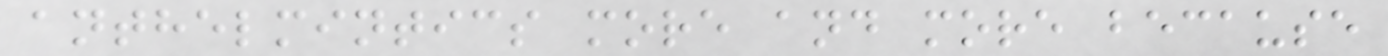anthelmintics more and more because
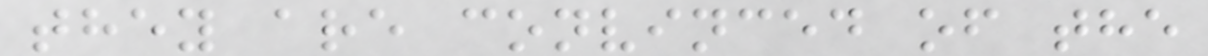they are convinced of the
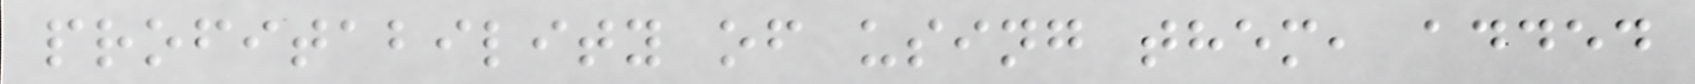profitability of using them, added
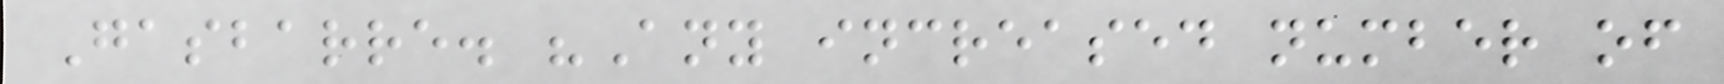Gasbarre. "Any increased number of
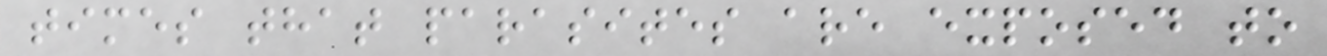times that parasites are exposed to
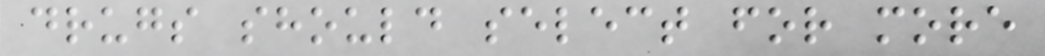drugs should select for more
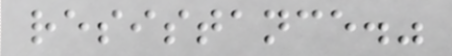resistance."
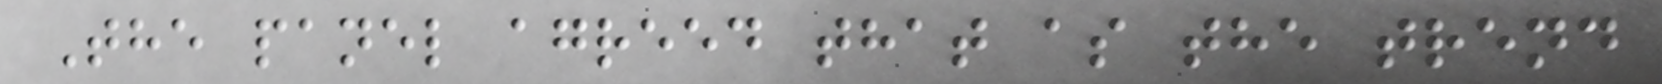The panel agreed that as the trend
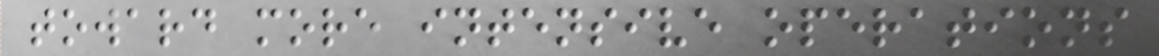toward more intensive operations
